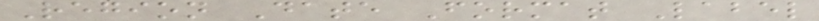Region Date Format Label
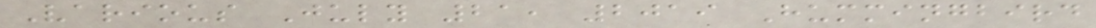Various July 21, 2019 Hummingbird
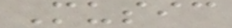Music
